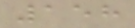158
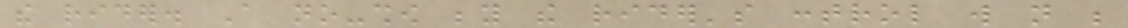the rider. A no-show beyond the rider's control will not be
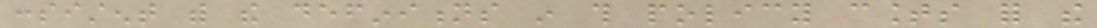consistent with the definitions in this policy counts for the
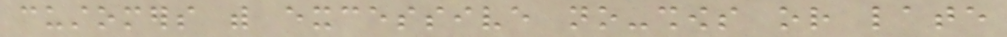customers with excessive no-shows or late
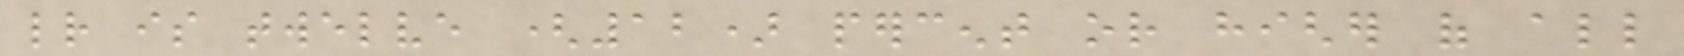letter is twelve (12) percent or higher of all
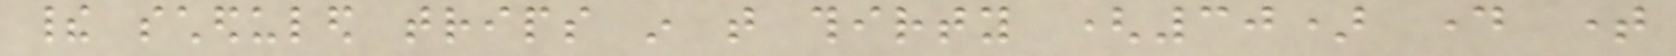their scheduled trips in that thirty (30) day time
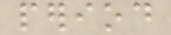period
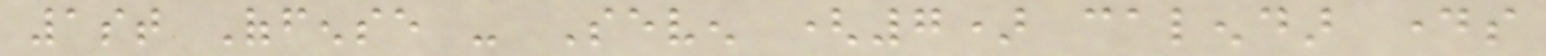1st Offense - Seven (7) calendar days
